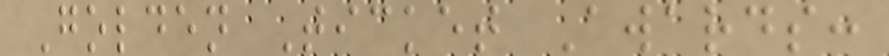Golden Ticket Awards:
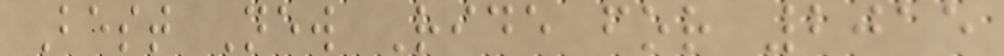Best New Ride for 2015
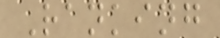Ranking
